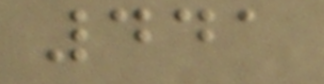441
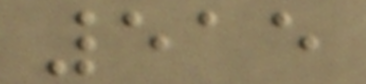515
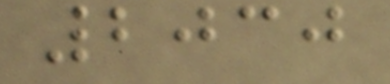2030
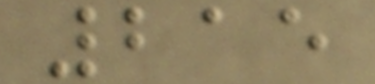215
